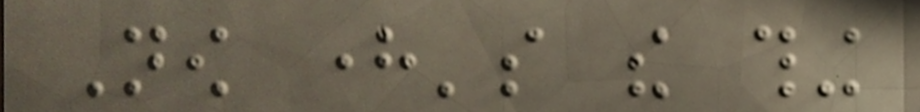Now here's the thing
